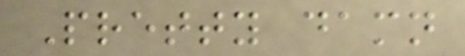Pretty damn
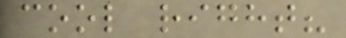cool right?
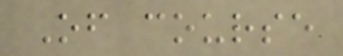Of course
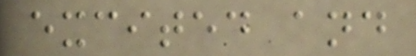excited and
